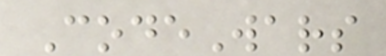CodeWars
